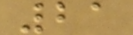21
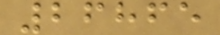26865
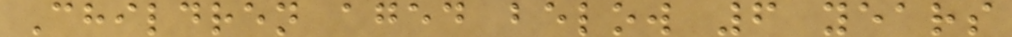Children aged below 6 years
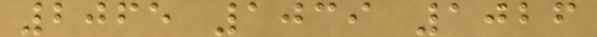2065 1039 1026
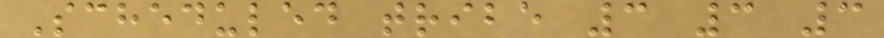Scheduled tribe 3 3 3
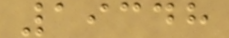19348
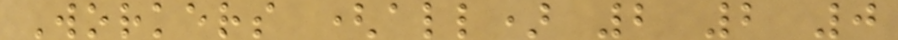Workers (all) 2 2 0
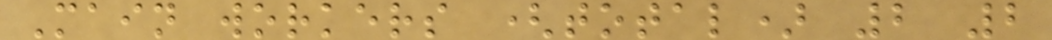Main workers (total) 2 2
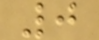0
